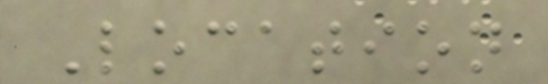Location
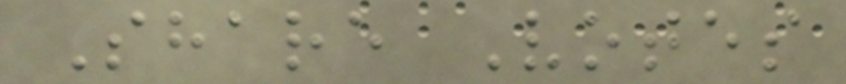Share Votes
